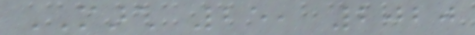MARCH 25, 2020
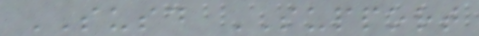SUSD SUPPORT
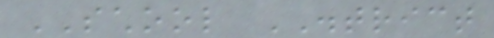SCHOOL DISTRICT
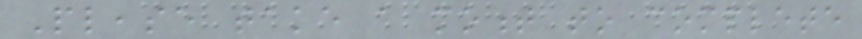Please take a moment to complete
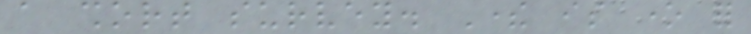a short survey. There is one for
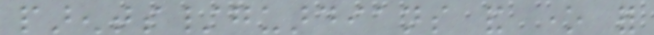parents/guardians and one for
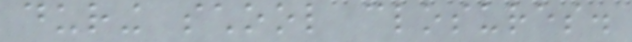during school closures.
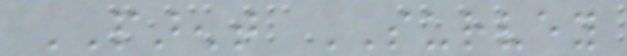PARENT SURVEY
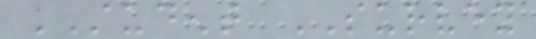STUDENT SURVEY
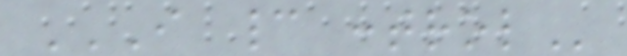I CANNOT CONTROL
